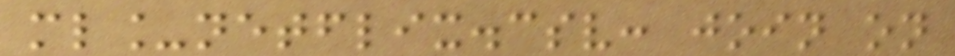ml_netflix.csv: join on
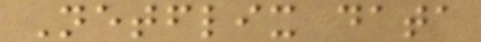Netflix data
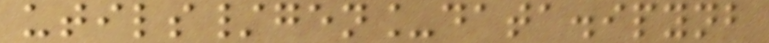utils/gen_data.ipynb
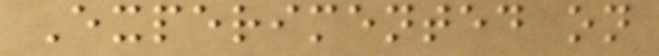Experimented on
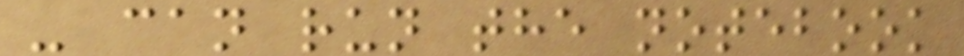- can run the notebook
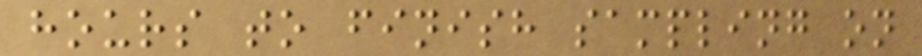hours to finish sampling on
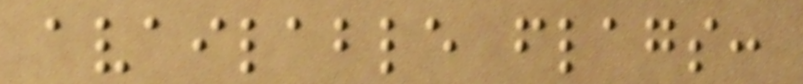available flags:
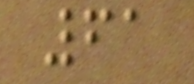61
